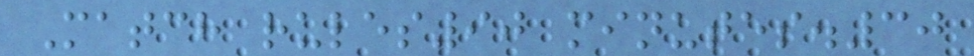Match rules90 minutes.30
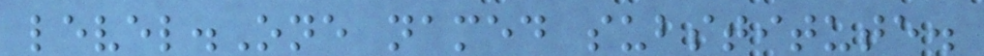level.One named substitute.
